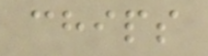chips
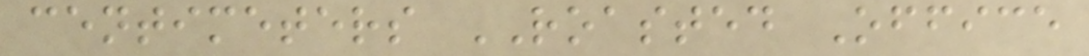centimeters ROASTED Office
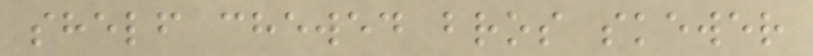shelf chewed bros skewer
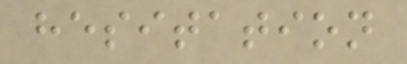hesitation
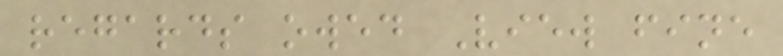regards owed View fine
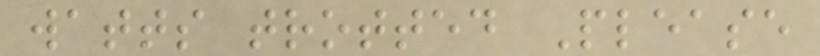watts trotted Please
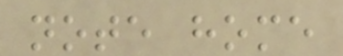note home
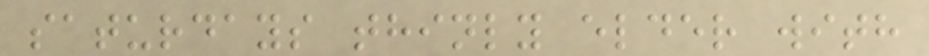saturdays thinly elder with
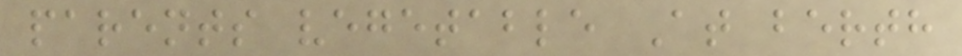parents vegetable At berth
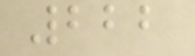222
